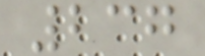237
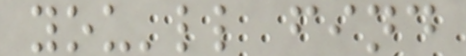you'll find
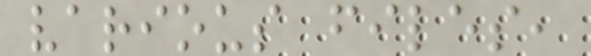various files,
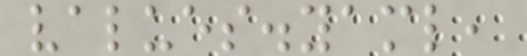values.yaml,
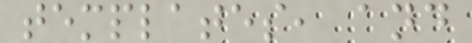templates, and
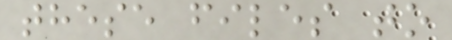these files to
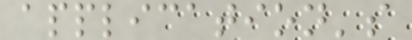application's
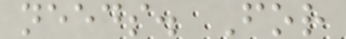needs. For
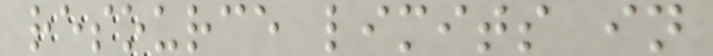resource limits in
